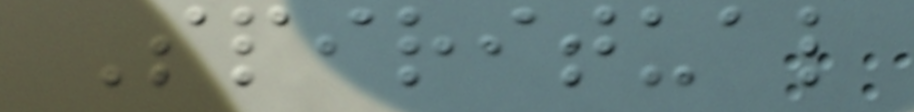Spiritual
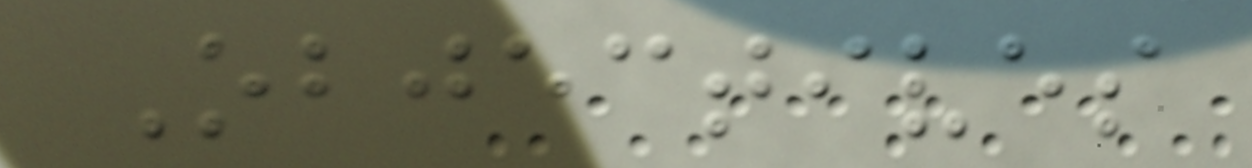Objectives
